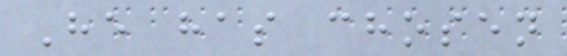He has chosen
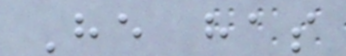He has
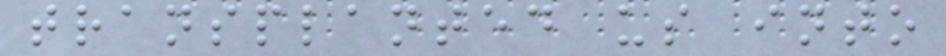transplanted us into
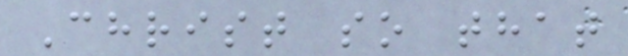Christ so that
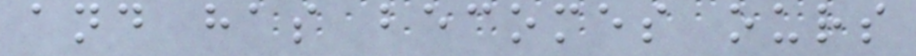and has becomes ours
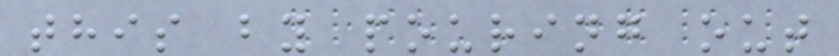this by pouring out
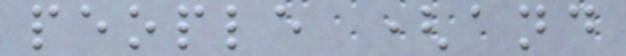people (and
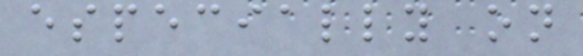especially on
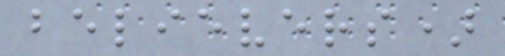believers)
